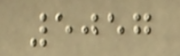5057
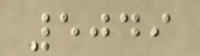5049
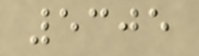5305
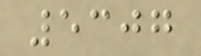5307
